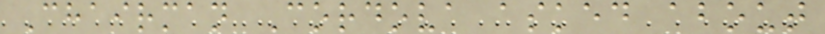Chairman Cordova asked about
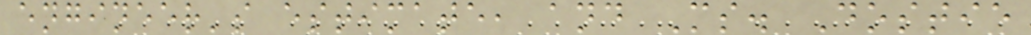engineer's estimate, and Ms. Dostie
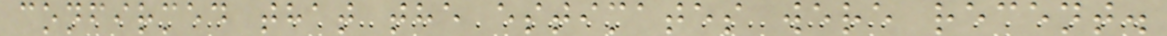confirmed that the estimates were recent.
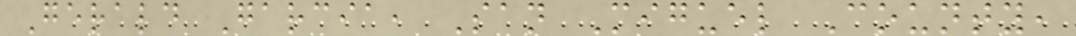Gerald Garcia, San Miguel County,
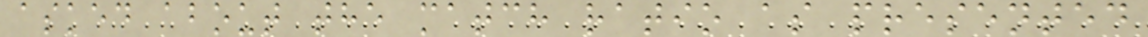asked about the match ratio as presented
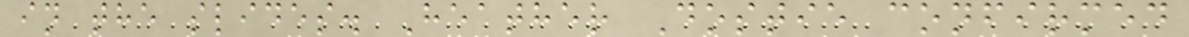in the slides. Heather Dostie confirmed
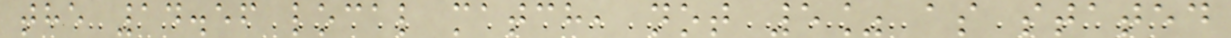the 14.56 local match, not 5% as stated
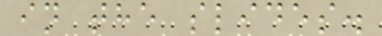in the slides.
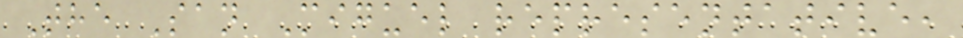The San Miguel representative,
